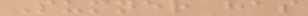Sumner has
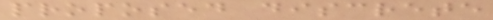proposed discrete
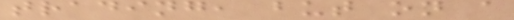trading, but on a
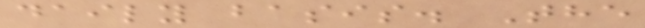daily basis. The
